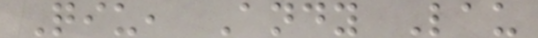Qiu, Andy Lau
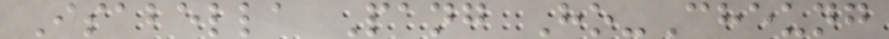Isabella Pang Ho-Cheung
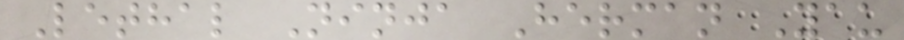Lethal Ninja Herman Yau
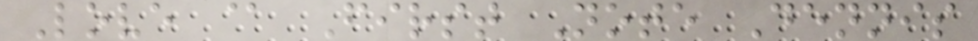Love @ First Note Dennis
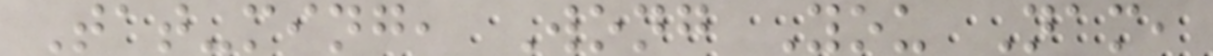Tat-ming, Wong You Nam,
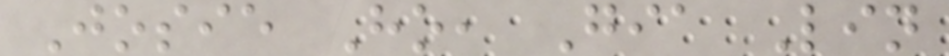Josie Ho, Gia Lin
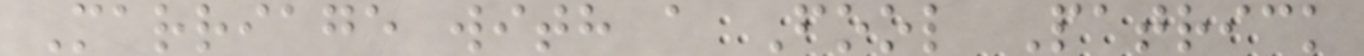Marriage with a Fool Patrick
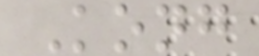Kong
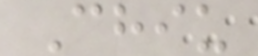Chiu
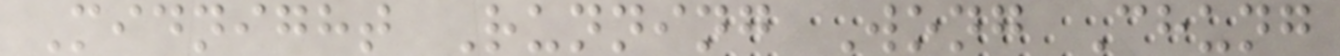Midnight Running Wong Chung
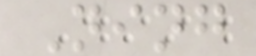Ning
